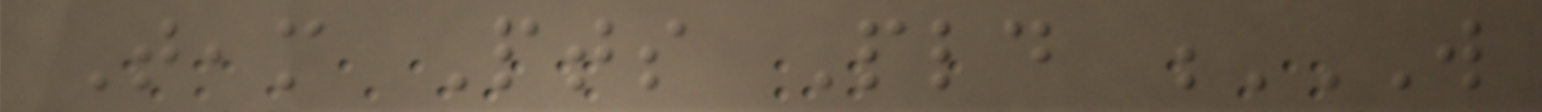Team Pts Pld W
